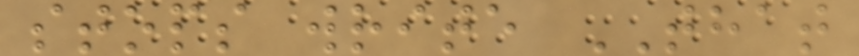stops write THAT
